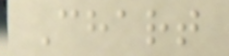Chart
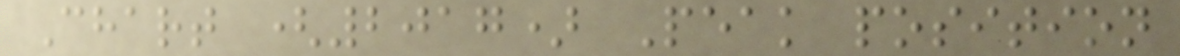Chart (2017) Peak position
